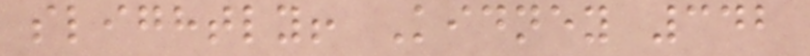slightly! Kidney 342
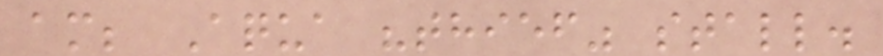am; Aqua "thief" stall.
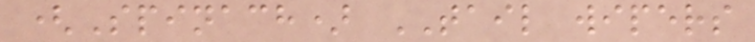(Spinach) TAIL wipers
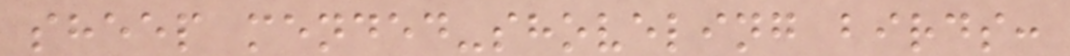sheep mended-shoveling birds:
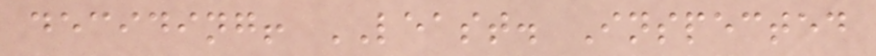deciding! LEAST. Inspected
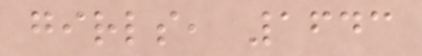girls, 1643
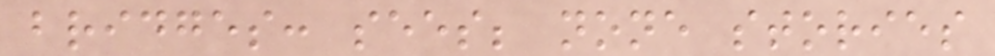bridges: sees; none stories
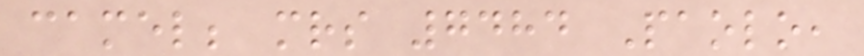camel; mrs 7484 Paolo,
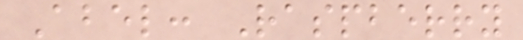Abel: Raspberry
